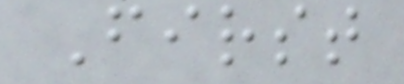First
